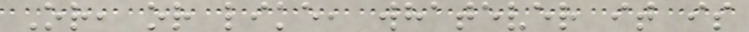Or, or like, whatever it is
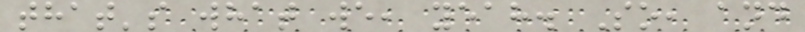that's what we, yeah. So, and
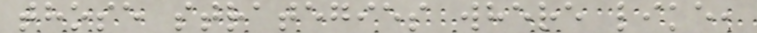those strategies where like,
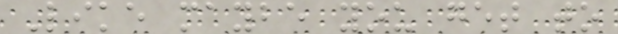Like maybe you get to
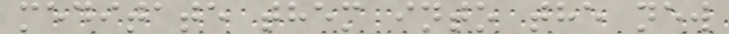meditate them into the new
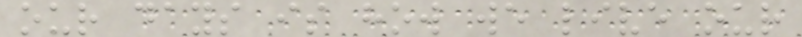our days is how we live our
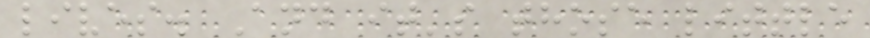lives. And it's those little
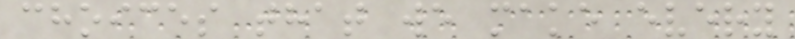choices that we make every
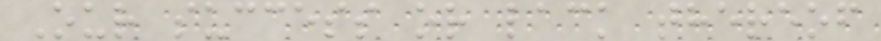Our success or lack thereof
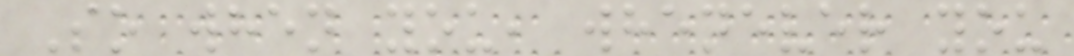So when you, whenever you
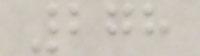278
